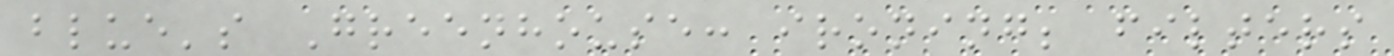blue's Greenhouse: ironing; filters
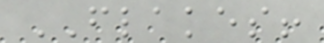FLAKES!
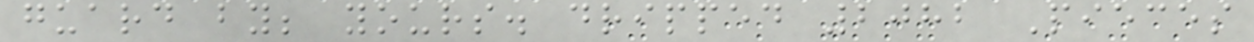guard by; yours. dripped 2082 Pieces
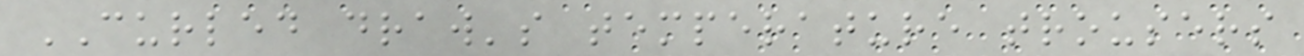CURLED draw's temperature trousers
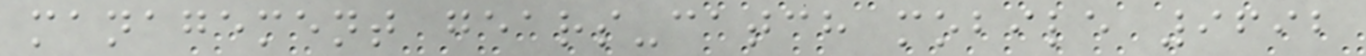management gears-catch mobile 9692
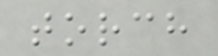torch
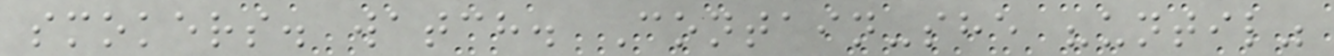smokers. watch. Contain-she "until"
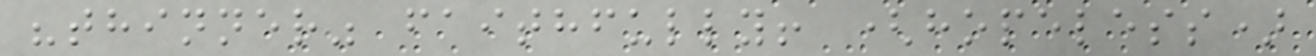"thinner" faithfully! (hopeless)
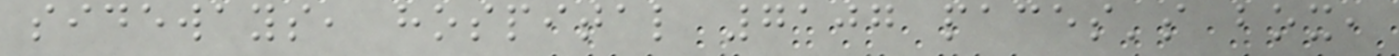sideways, hospital 7107 paces's box,
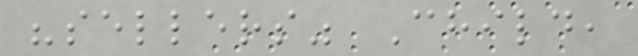"sellers" Child,
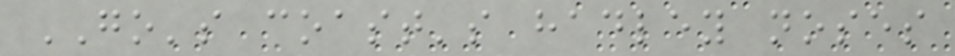GO's coast's hadley noses
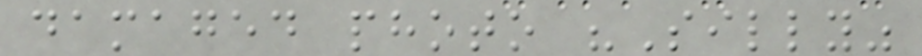damaged photo "Silly"
